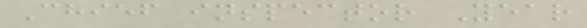Chief inspector Year
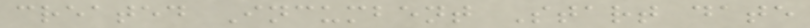created Incumbent Start date
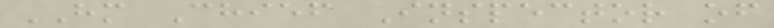HM Chief Inspector of
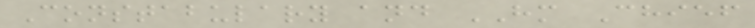Constabulary and HM Chief
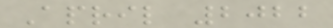April 2022
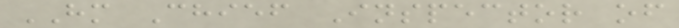HM Chief Inspector of
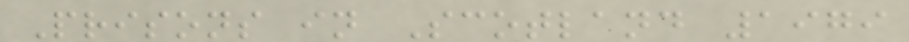Prisons in Scotland 1979
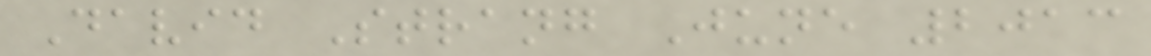David Strang June 2013
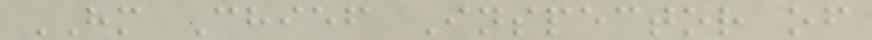HM Chief Inspector of
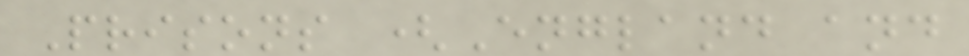Prisons (England and
